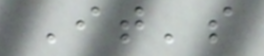It's
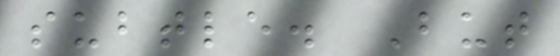subtle. But
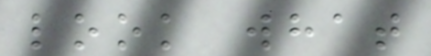look what
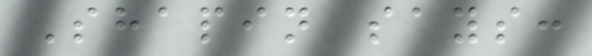Shapin says:
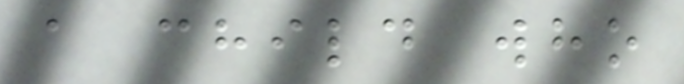a child who
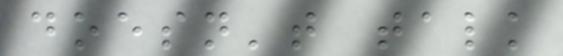doesn't talk
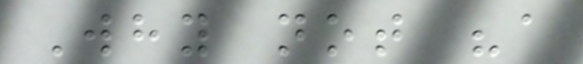Why not "a
